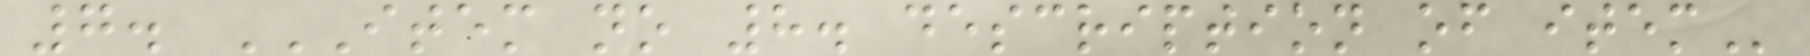7. ITEM NO 8. DESCRIPTION OF ITEM
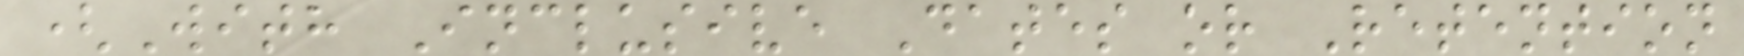(With Inclusive Dates or Retention
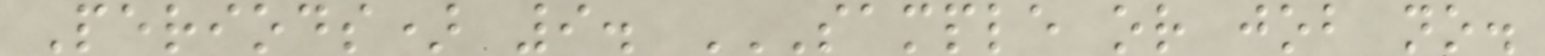Periods) 9. SAMPLE OR JOB NO.
